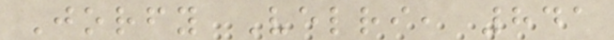Jorfy Velri, 841
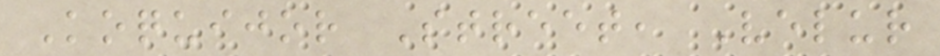Koquijor Street, Velur
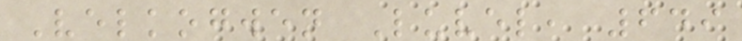Velkogwen Luvel, 649
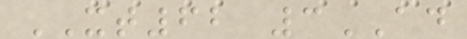XT62 3AD
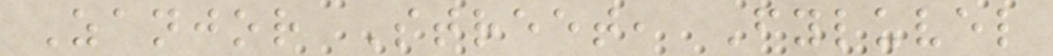Zanjor Street, Fyluvel
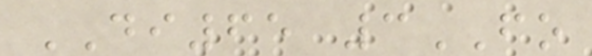DI65 3FO
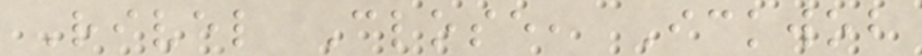Rivel Close, Ickwob
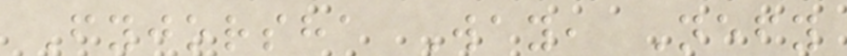Fyjorsha Way, Nefy
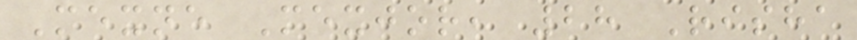Mexne Mexjor, 28 Risha
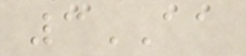3AA
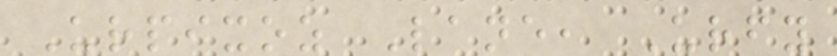Urpixoz Lane, Urfy
